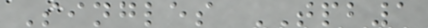Singles TPB1
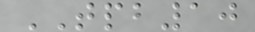TPB10
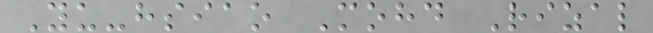Yu-hsiao Mohd Rizal
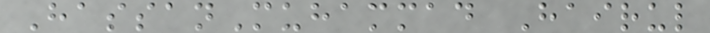HassanMuhammad Hairul
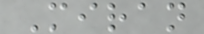Miran
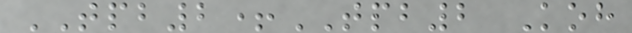TPB2+TPB2 Koh
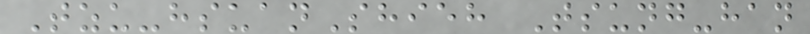Tzu-hsuanShieh Tsung-han
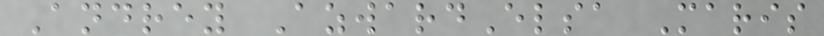Andrey AzwardElsa Maris
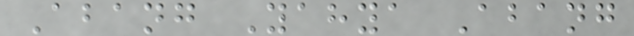Abang Yahya Abang
